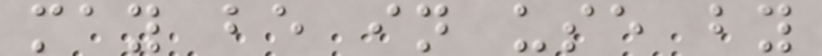may be in use by
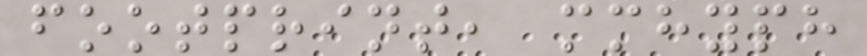footprint, mmhyph
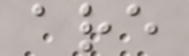are
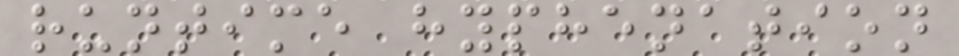runtime hyphenation
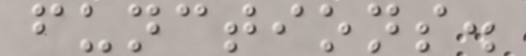functions.
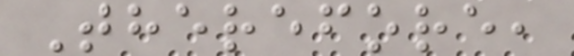Therefore,
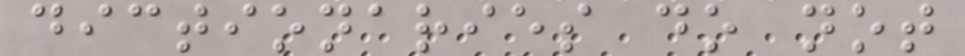dictionaries do not
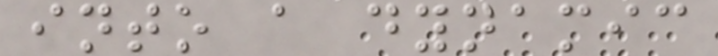into a dynamic
